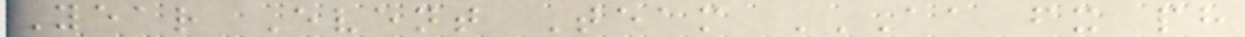Year Event Team AA FX PH
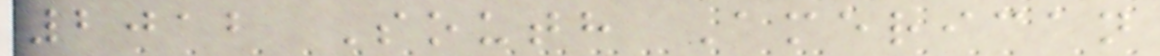2012 South American
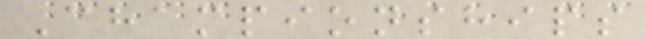Championships
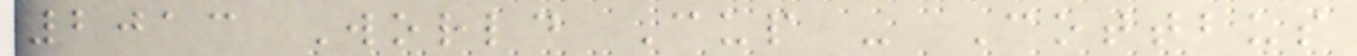2013 World Cup - Cottbus
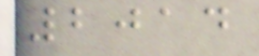2014
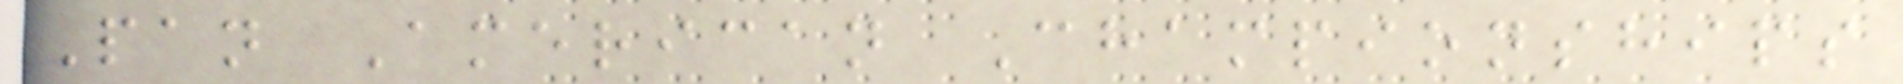Pan American Championships
